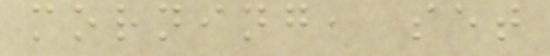morning, set
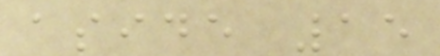aside 15
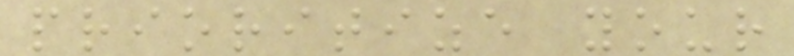prioritize your
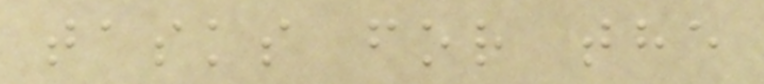tasks for the
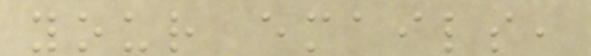your emails,
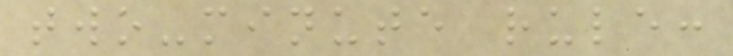two-minute rule:
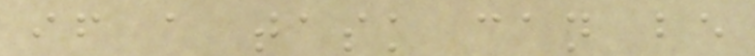if a task can be
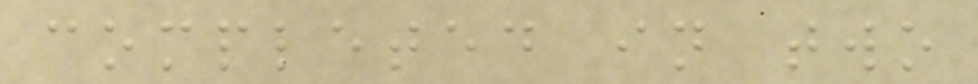completed in two
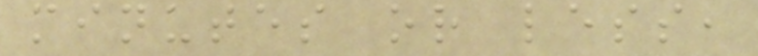minutes or less,
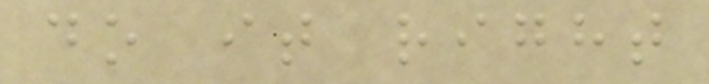do it right
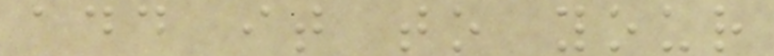add it to your
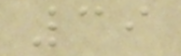39
